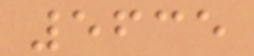5635
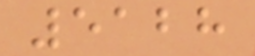5128
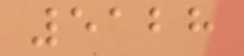5128
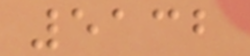5132
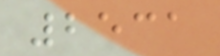2531
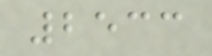2533
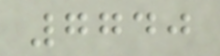7740
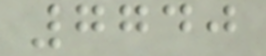7740
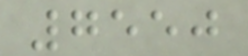7550
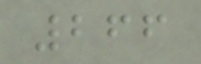266
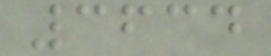3634
